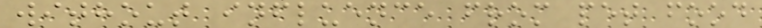without influence from pet food
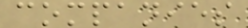companies
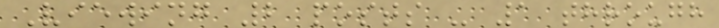Viewing 2 posts - 1 through
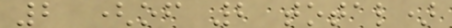2 (of 2 total)
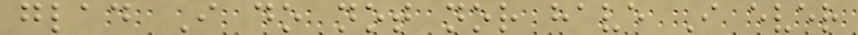glad I do not nor have I ever
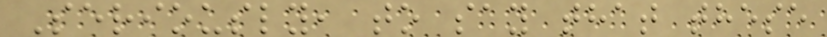Seriously, to say that these
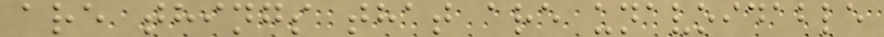are things that are unavoidable
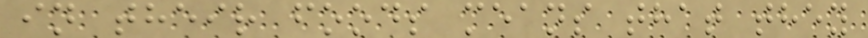in their foods means that they
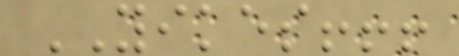YIKES!!!
